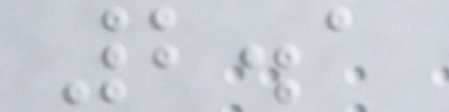2.1
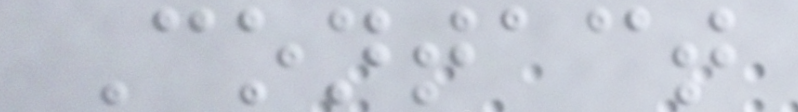Contact
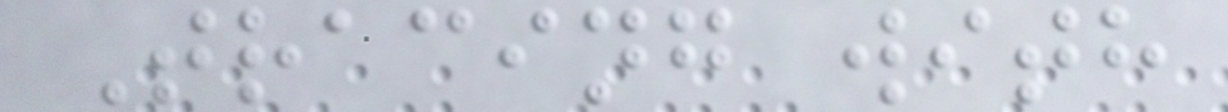Tracing with
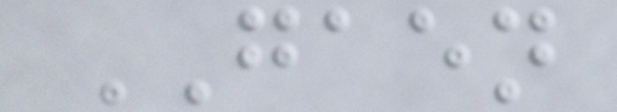GAEN
